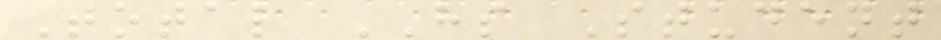Total HS Student
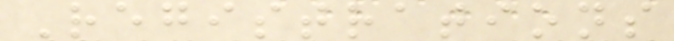Registrations
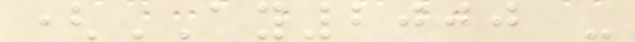(AY2000 -
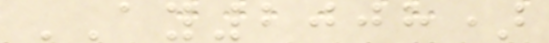AY2008)
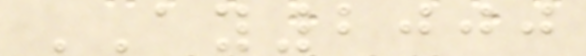AY2000
